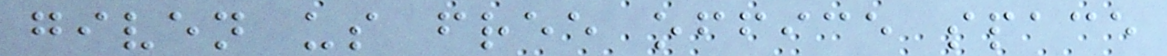given us free office space
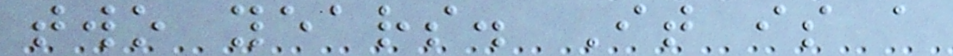two years. It is a
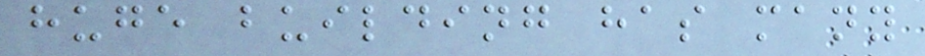huge building has many
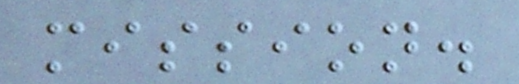mission.
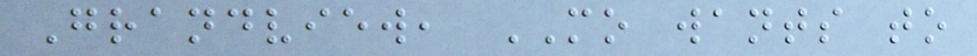Grandview, MO wants to
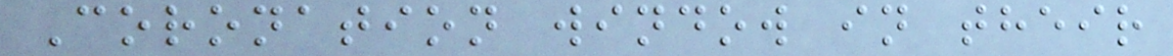Coronation window in their
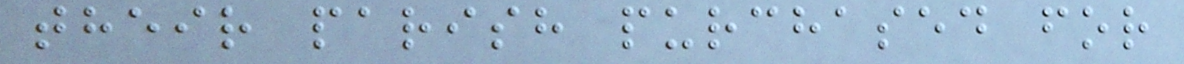their parish purchased for
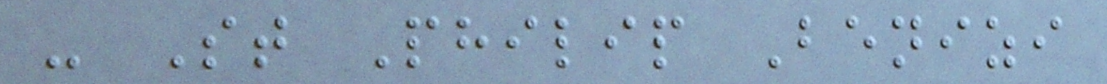- St Philip Benizi
